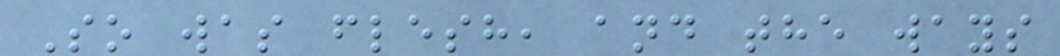So was flesh, and the ways
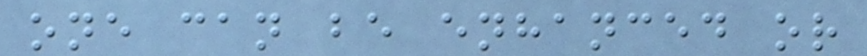one can be enhanced or
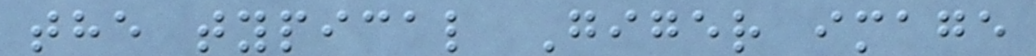the typical Giger image
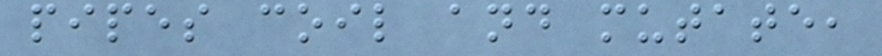pipes coil and mutate,
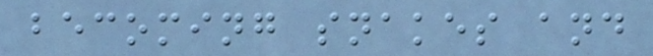becoming snakes and
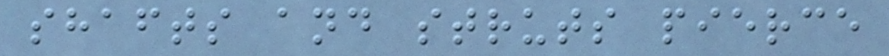shafts and struts pierce
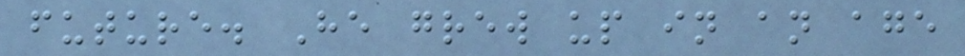future. He grew up in an age
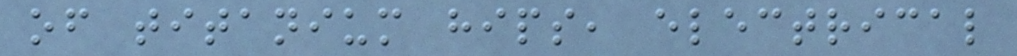of titanium hips, electrical
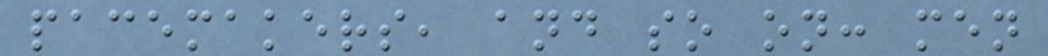pacemakers, and so on: men
